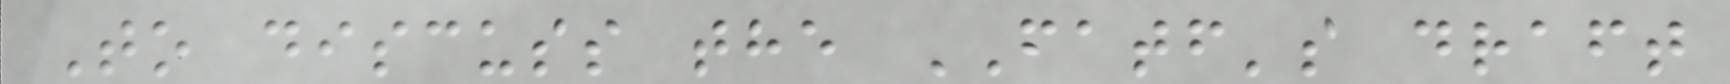To discuss the FATF's draft
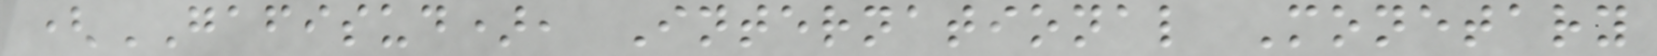(GAFISUD), International Monetary
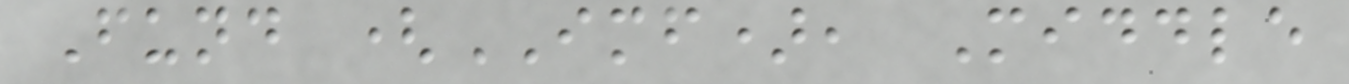Fund (IMF), Middle
